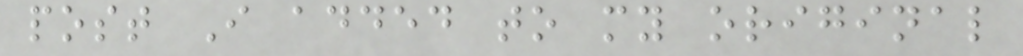post I added to my original
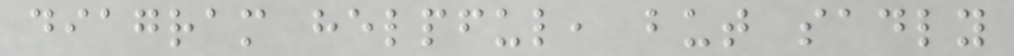diagram helpful, but sadly
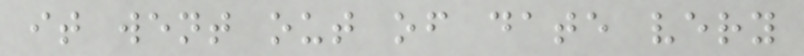it went out of date very
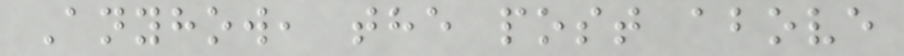Anyhow, the post above
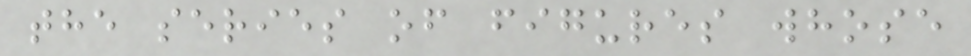the series of figures whose
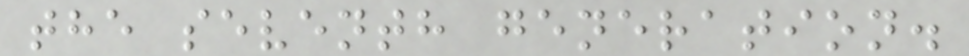the seventh generation.
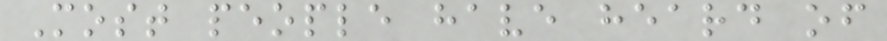Most people have heard of
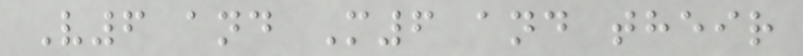V6 and M6 and their
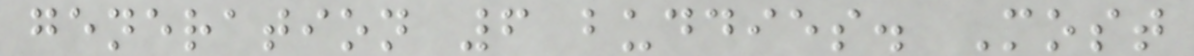generation 6 buddies. Most
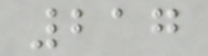217
